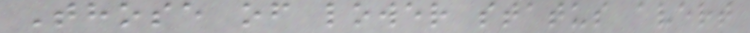Those of lower status avert
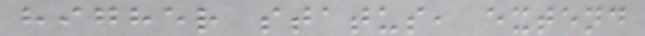higher status, extend
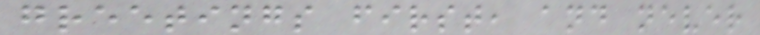greetings first, and never
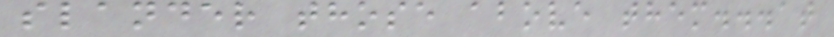slander those above them...at
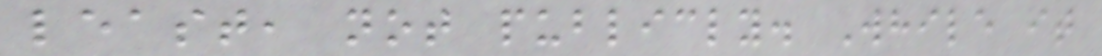least, not publicly. While it
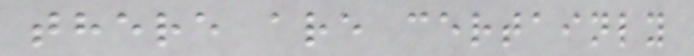there are certainly
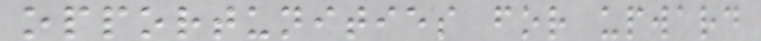opportunities for upward
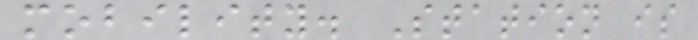mobility. Station is
